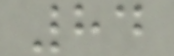84
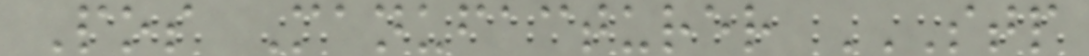Pos Manufacturer STP
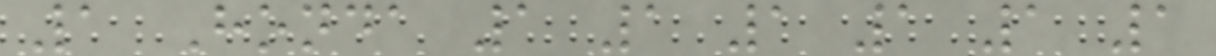1 Honda 1 1 1 1 1 1
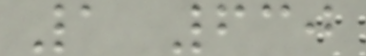1 630
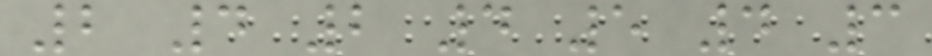2 4 2 4 5 4 3
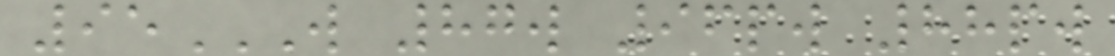95W 87W 96PW 88PW
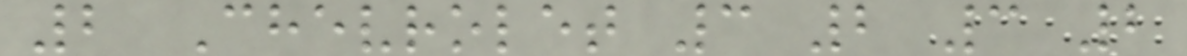2 Chevrolet 3 2 3 2
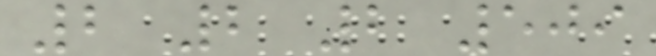2 2 2 509
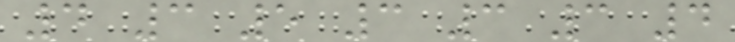4 3 5 3 3 3 4
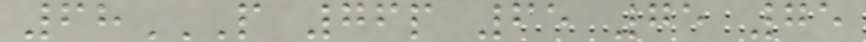68P 76P 65 75 75
